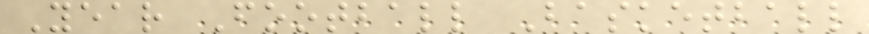Year Football Basketball
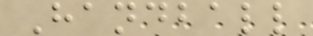Handball
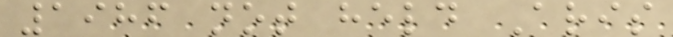1986 not held Aris
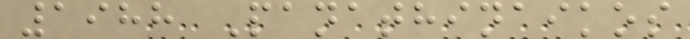1988 Panathinaikos
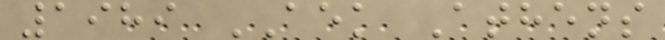1989 AEK Athens
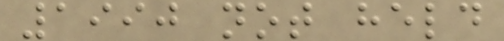1990 not held
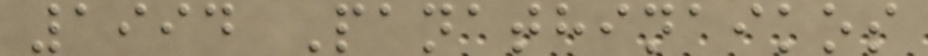1994 Panathinaikos
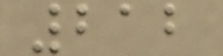212
